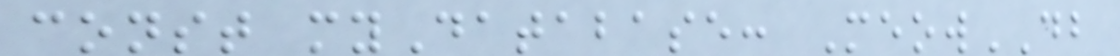const myDatabase: MeowDB
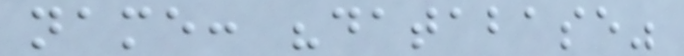name: "database"
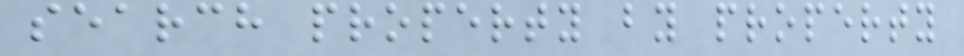search property by property
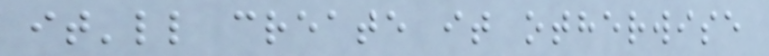it'll create it otherwise
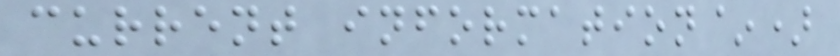current information~)
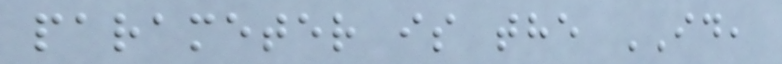parameter is the ID,
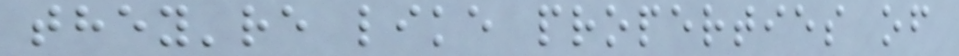they're like properties of
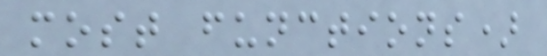most functions)
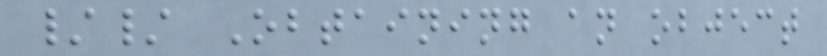// Obtaining an object
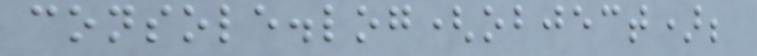console.log(object);
